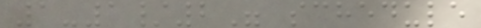1-1/2" schedule
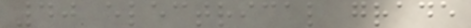40 electrical grade
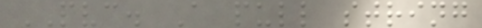PVC. A pull string
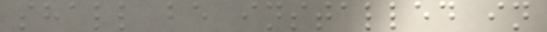shall be installed in
